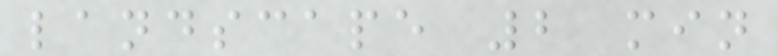landscape 2 min
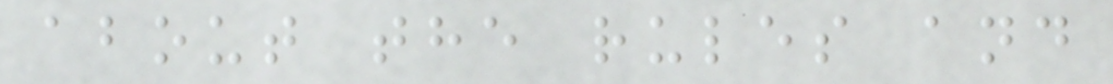about the rules and
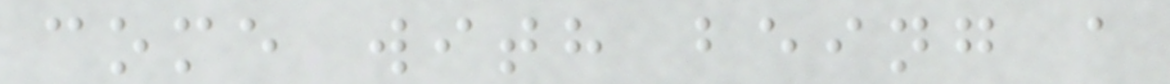come with being a
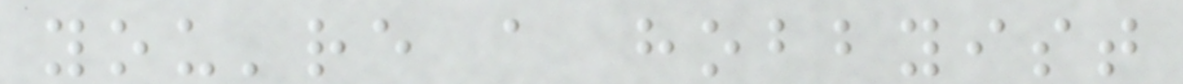you're a hobbyist
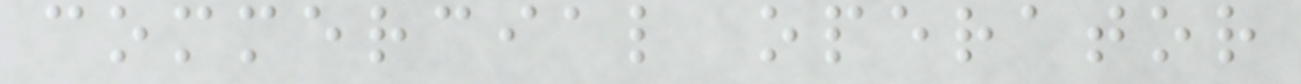commercial operator
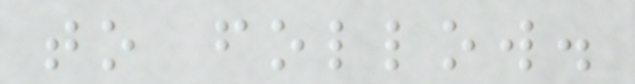to follow.
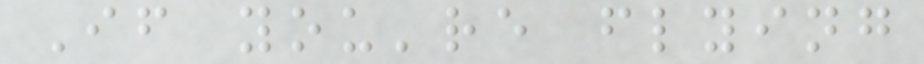If you're flying
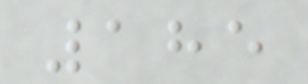185
